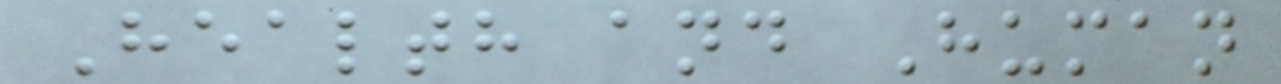Health and Human
